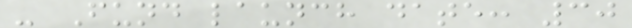- Fund launch date: 30
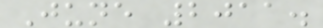June 2011.
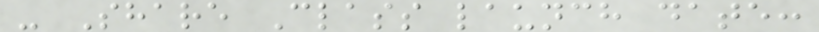- Share Class launch date:
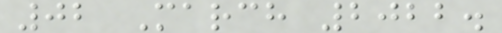02 March 2022.
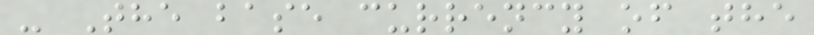- The base currency of the
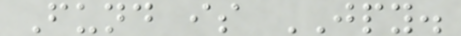Fund is JPY.
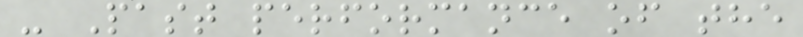- Past performance of the
